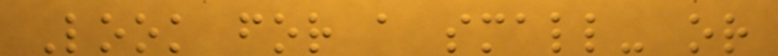Look for a small- or
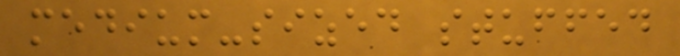medium-sized stuffed
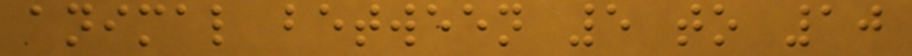animal between 5 to 10
